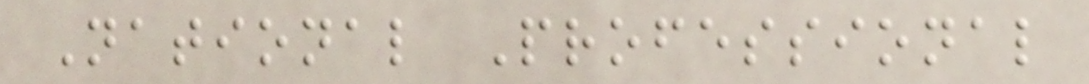National Professional
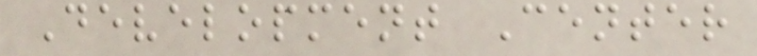Development Center
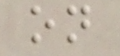on
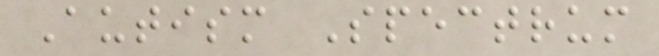Autism Spectrum
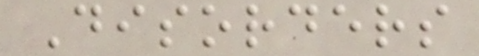Disorders
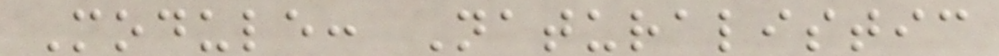Module: Naturalistic
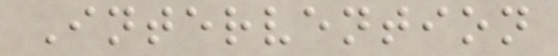Intervention
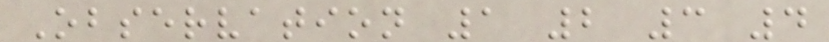Observation 1 2 3 4
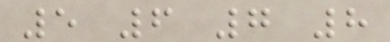5 6 7 8
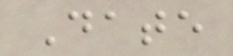Date
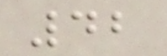42
